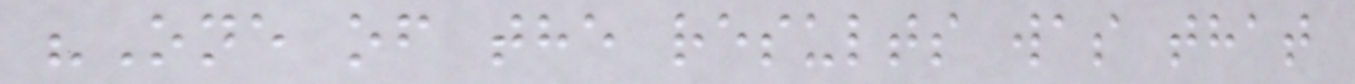"One of the results was that
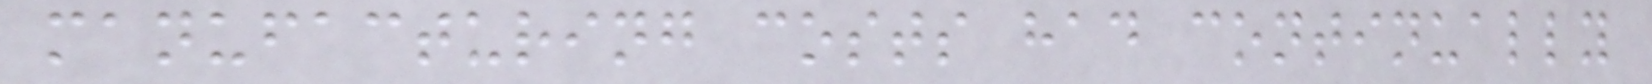manufacturing costs had continually
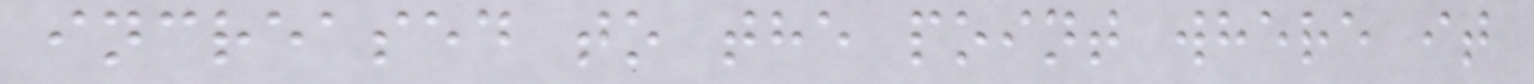increased to the point where it
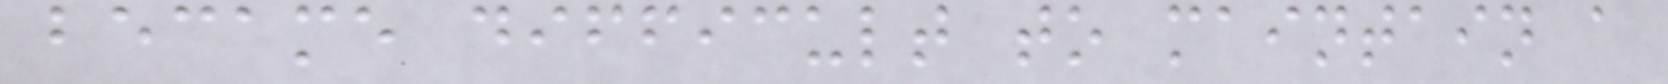became difficult to maintain a
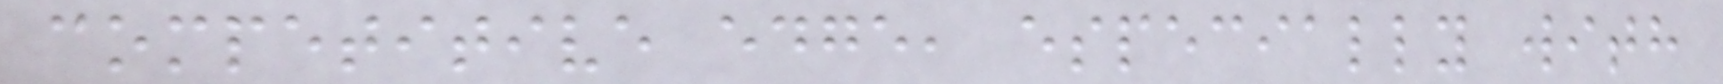competitive edge, especially with
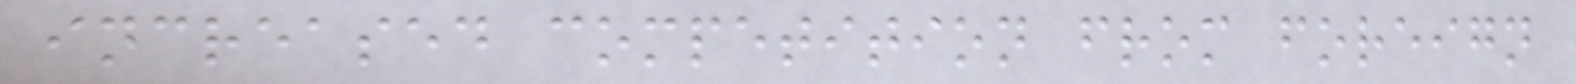increased competition from foreign
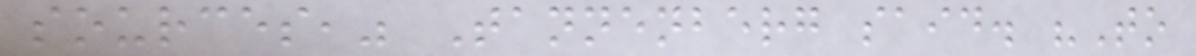sources," Tannenberg said. "To
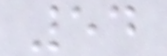54
